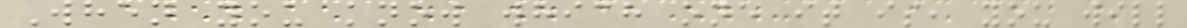When you know which one it is, you will
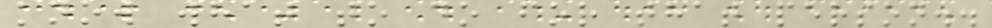know what to do for that person..
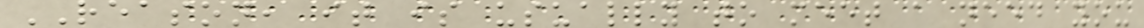REASON, it is usually to meet a need you
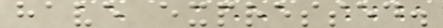have expressed.
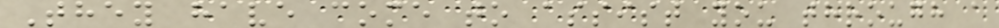They have come to assist you through a
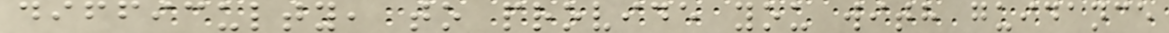difficulty, to provide you with guidance
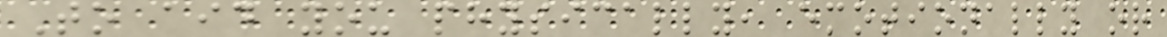To aid you physically, emotionally or
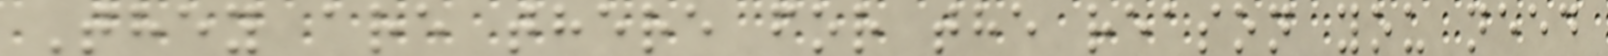They are there for the reason you need
